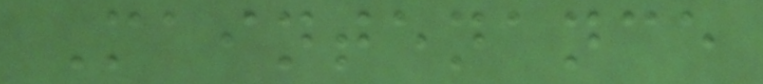Maintenance
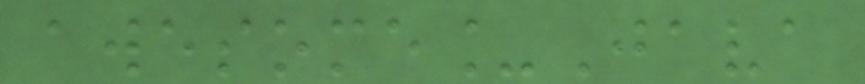awesome_Java
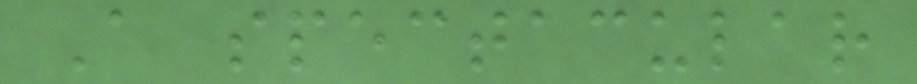A spectacular
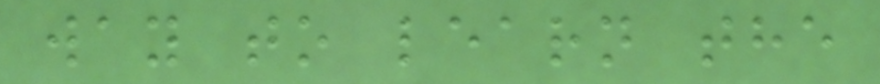way to learn the
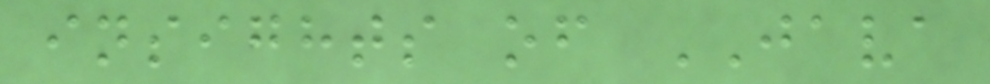insights of JAVA
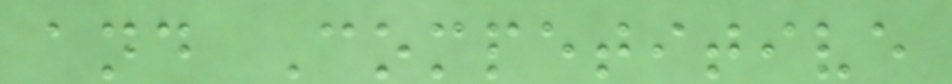and Competitive
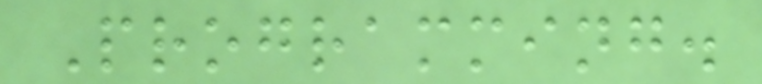Programming.
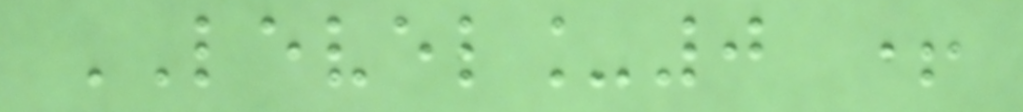LEVEL_0 +
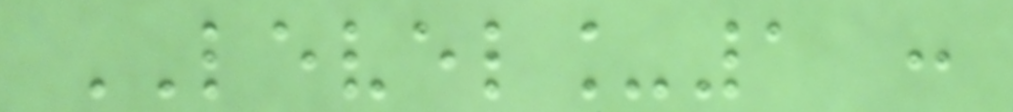LEVEL_1 :
